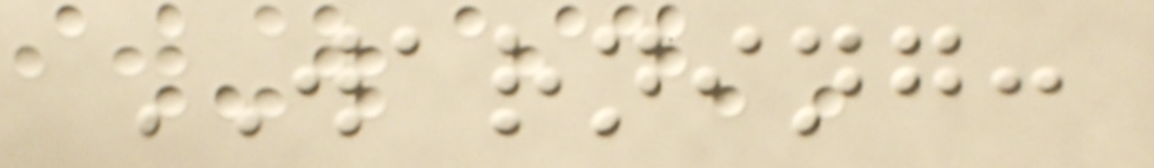WARNING:
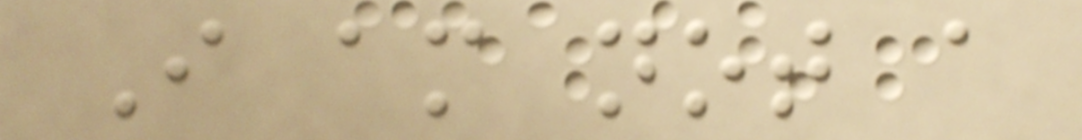I am not a
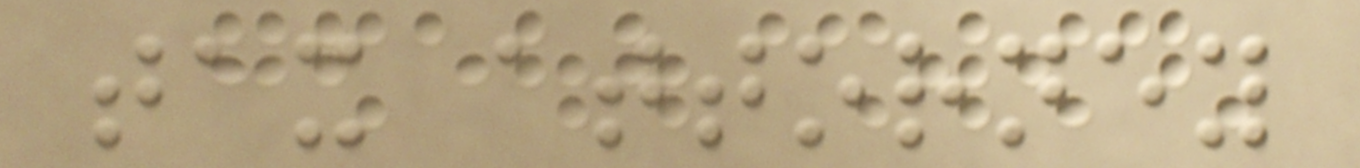tax attorney
